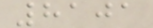8101
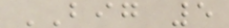BIG 5
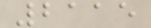2115
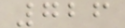726
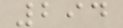294
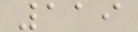119
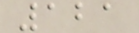121
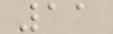11
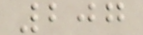207
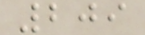209
